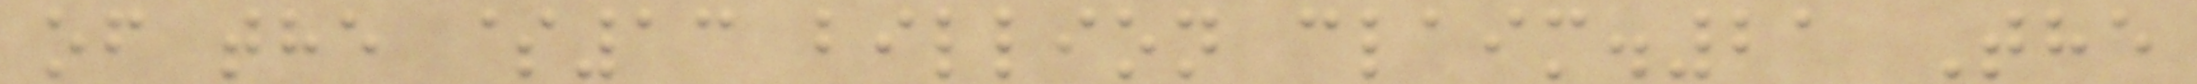of the $13 billion claim.21 The
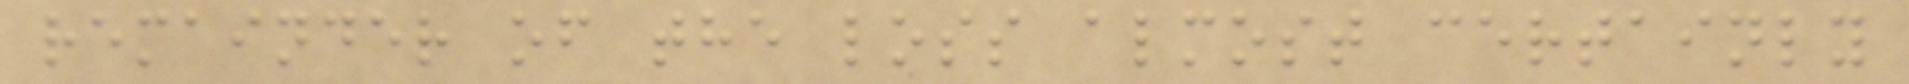remainder of the loss almost certainly
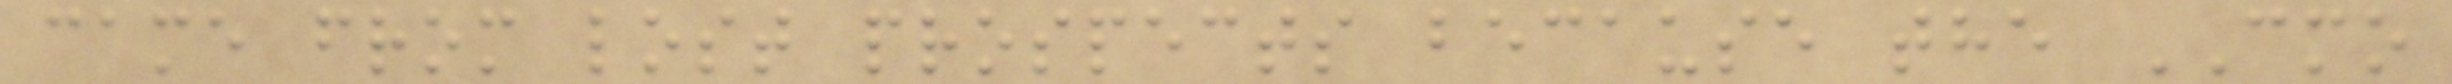came from lost prospects because the CMO
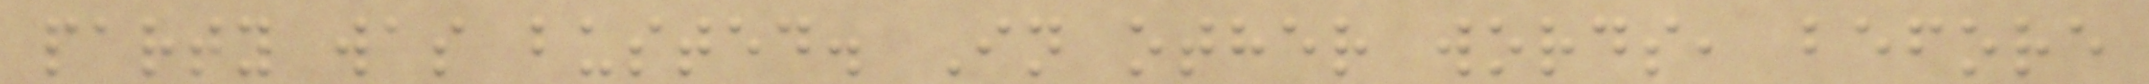party was busted. In other words, before
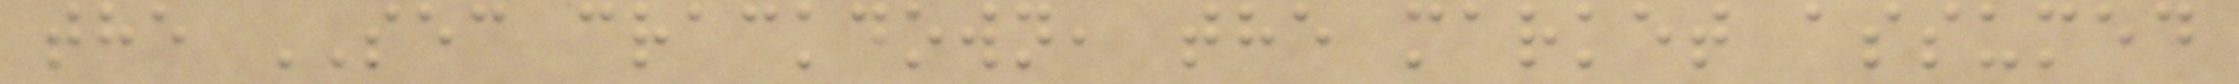the SEC crackdown, the market assumed
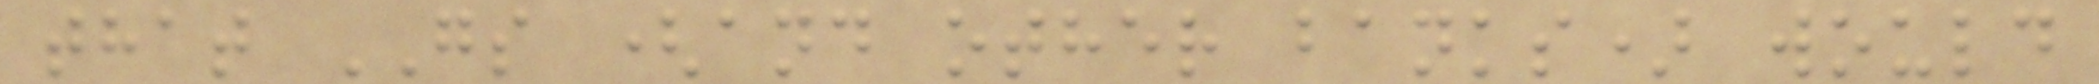that GS (and other banks) would
